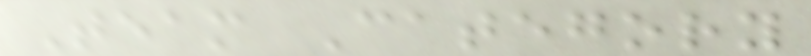Team Category
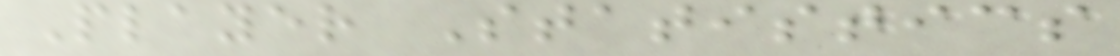Player Statistics
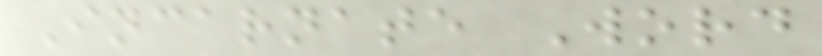Incarnate Word
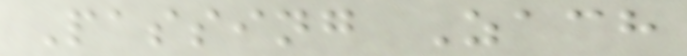Passing Zach
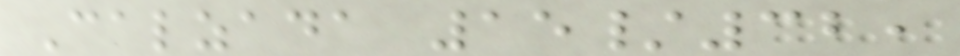Calzada 15/32,
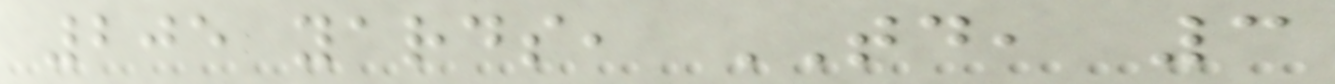205 yards, TD, 3
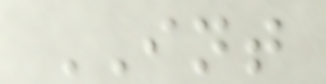INT
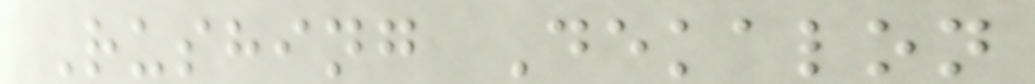Rushing Dekalon
